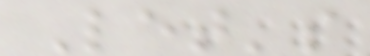Let's
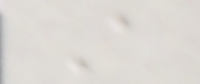A
